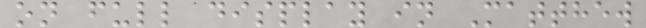on full display in Matthew
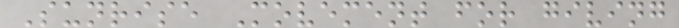Sunrise Movement for giving
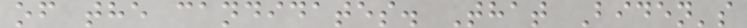of the candidates. That Biden's
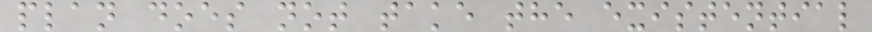plan does not take the existential
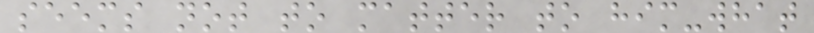seems not to matter to him-what
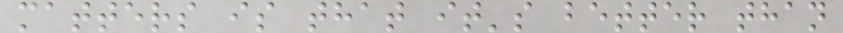matters is that it's better than
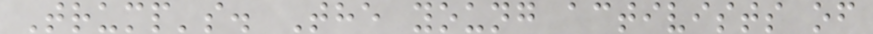Trump's. The young activists of
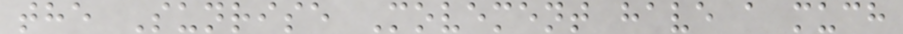the Sunrise Movement have a much
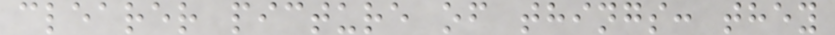clearer picture of things: they
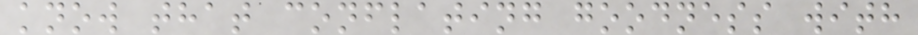know that conflating goodness with
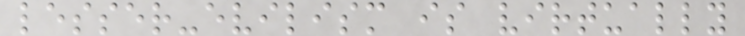lesser-evilism is virtually
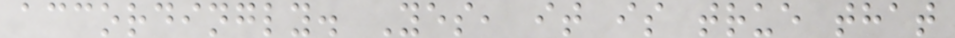accordingly. Yes, it is true that
